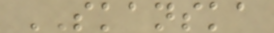SKANSKA
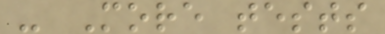- More tests
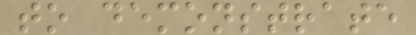to demonstrate
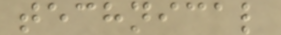technical
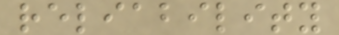reliability
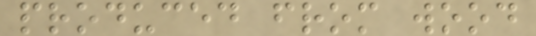produced from wood
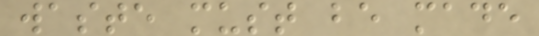waste must be made
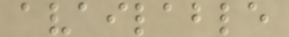available
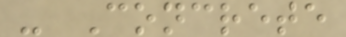- Concrete
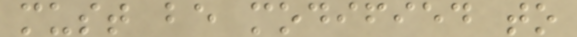must be modified to
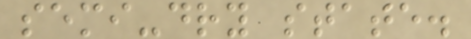semi-dry state.
